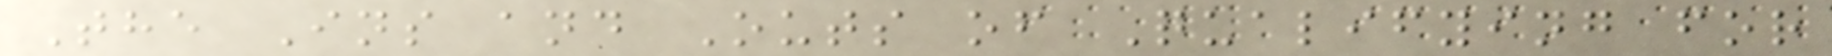The Ins and Outs of Qualifying for
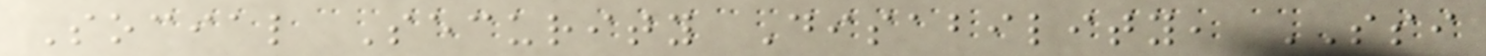Social Security Disability, SSI
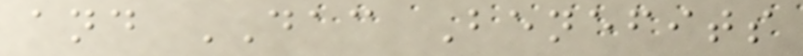and DAC Benefits
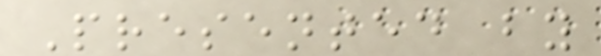Presented by
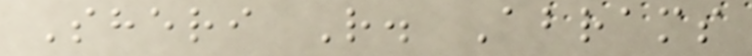Sheri R. Abrams
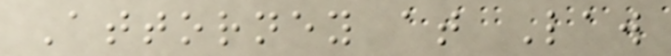Attorney at Law
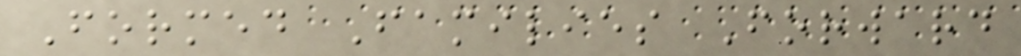Formed Families Forward
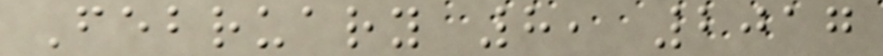February 8, 2017
